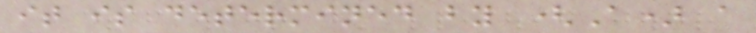it is determined by (A) a
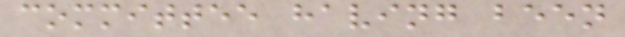committee having been
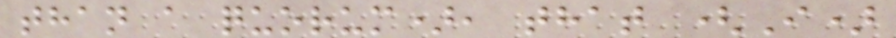than a quorum), that (I)
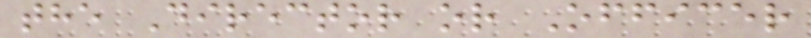the Director or Officer
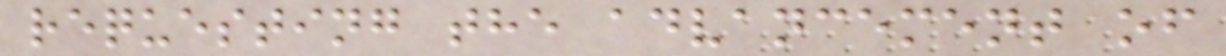requesting the advancement of
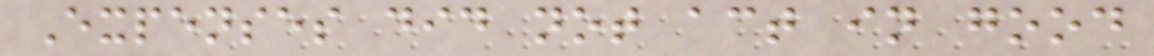Expenses did not act in good
